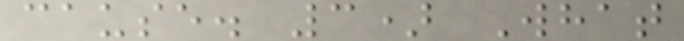cause. 3) What
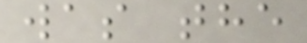was the
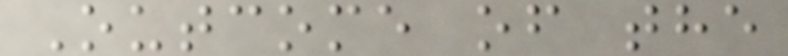Outcome of the
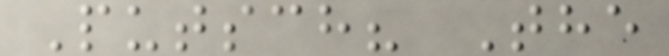Putsch? The
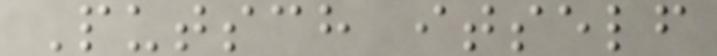Putsch itself
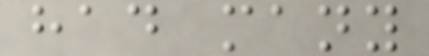had many
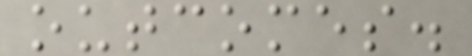outcomes.
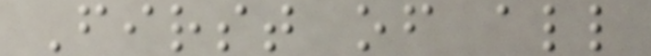First of all
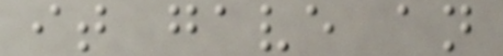it gave an
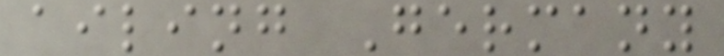ailing Germany
